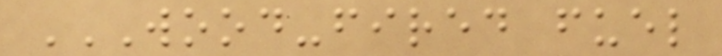WOOD-FIRED FUEL
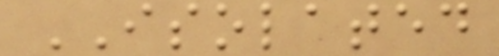ISOLATED
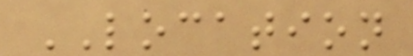LOCATION
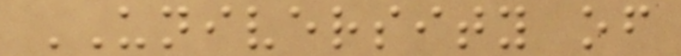UNIVERSITY of
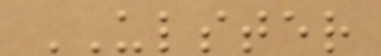ULSTER
